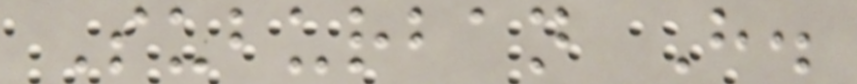Suburban H.
